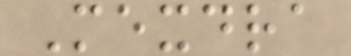Mexdra
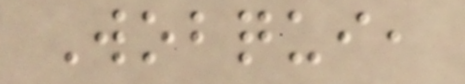Wobqui,
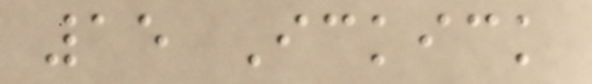15 Ickick
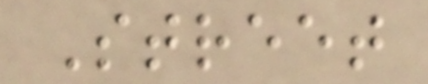Street
